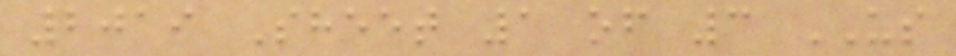2019 Sheet 1 of 3 US
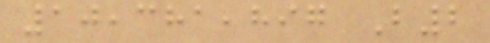10,381,897 B2
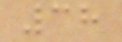38
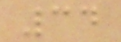34
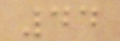44
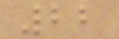22
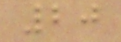20
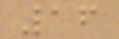16
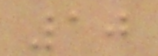10
